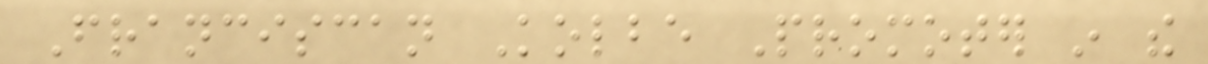Franciscan Kolbe Promoter in the
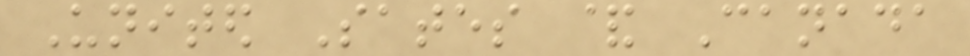United Sates & Canada
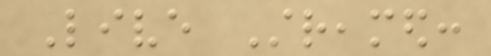Live Streamed:
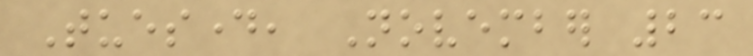Tuesday, November 23
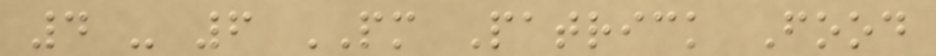4 - 6 PM Patrick Food
